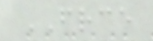FRCE
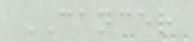CANCER
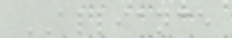ALLIANCE
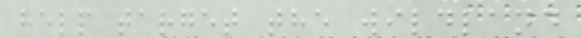help target the wildland
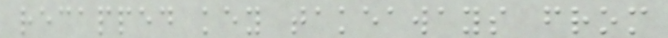recapped key takeaways from
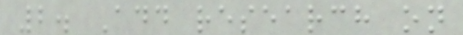2. Add research on
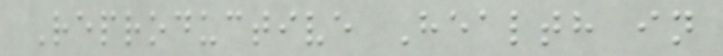Reproductive Health in
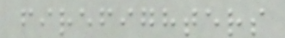firefighters
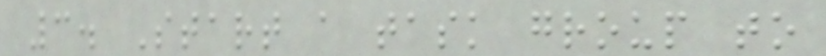3. Start a task group to
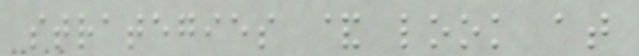strategies & look at
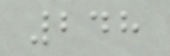248
